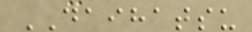DAIHATSU
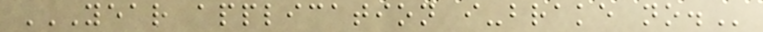YEAR APPLICATION I-BRAKE NO.
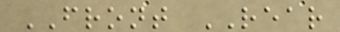FRONT REAR
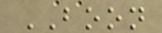BOON
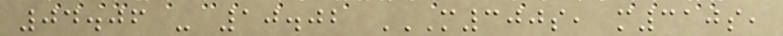04.06 - 10.02 M300S, M310S,
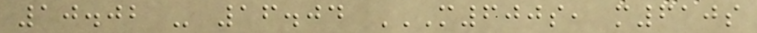10.02 - 16.04 M600S, M610S
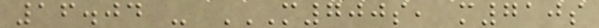16.04 - M700S, M710S
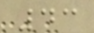43
